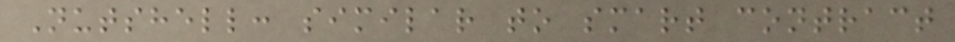Nutshell: similar to smart contract
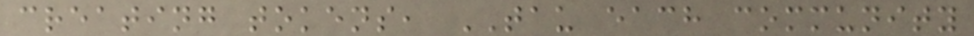creating tokens, TAU each community
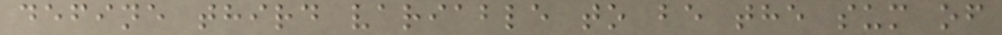define third variable to be the sum of
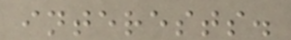interests.
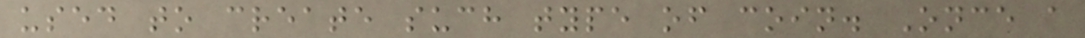used to create such type of coin. Once a
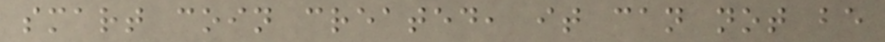smart coin created, it can not be
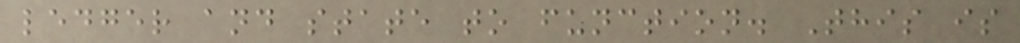ledger and state to function. This is
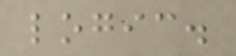logic.
